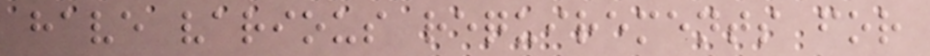have various requirements for
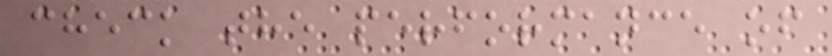check the performance of
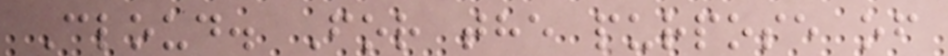Cloud. For the purpose of
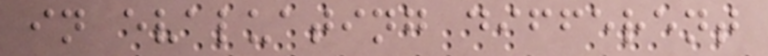in evaluating different
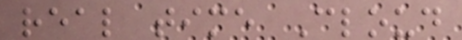real time Cloud
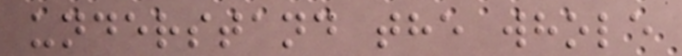understand the whole
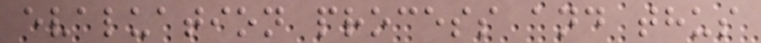evaluation process and thus
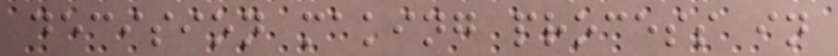decision making process in
